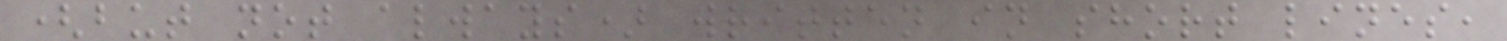(but not always) written in short lines,
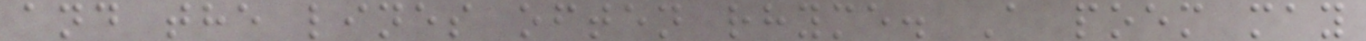and the lines often rhyme. A poem may
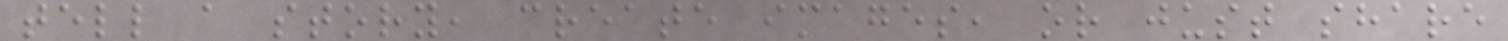tell a story, create images, or just share
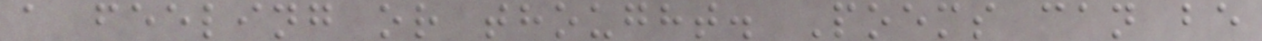a feeling or thought. Poems can be
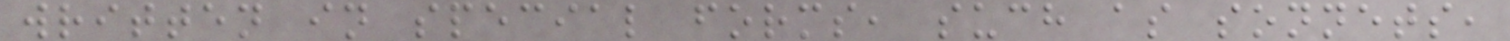written in special forms, such as sonnets,
